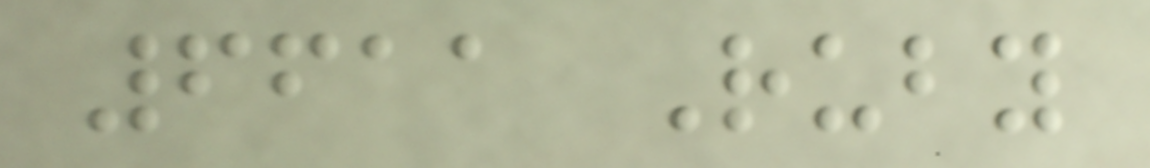6611 Ruby
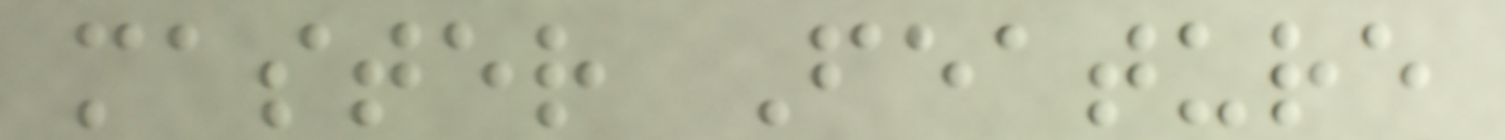master Feature
